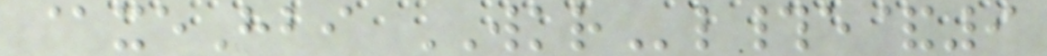@xeHbi WKRl#e&9
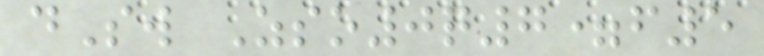dSw Zso0q7=f5
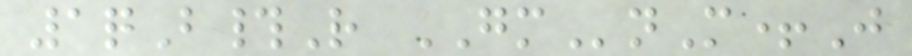1qB#R GMnM+J
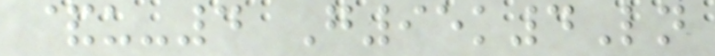&u-4 G95k4Ln
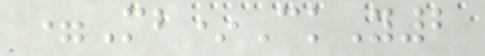=Mb*CkY2
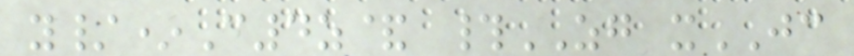y/*C4z& #ZG xJC
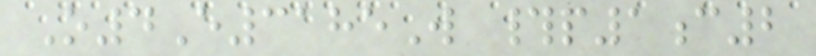O4E3185W #p1c2
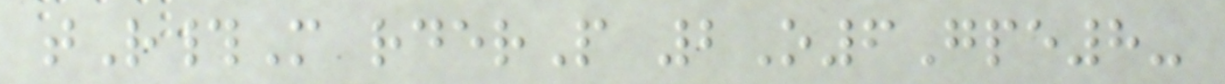tR#M rderP 2O6Gpe8-
